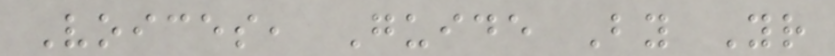Voices, Guide By Your
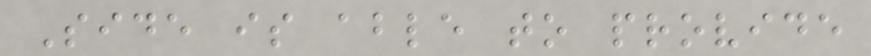Side is able to provide
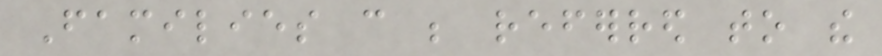Families can be referred to the
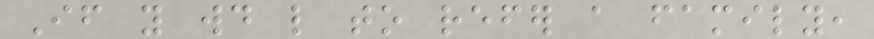If you would like to refer a family,
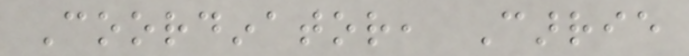Coordinator, Carrie
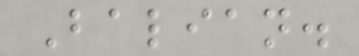Balian.
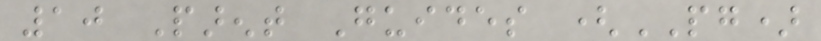10 Parent Guides (PG)
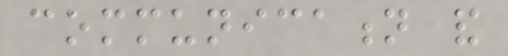communication and
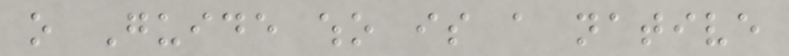o Guide who is a native
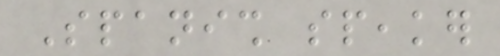Spanish speaker
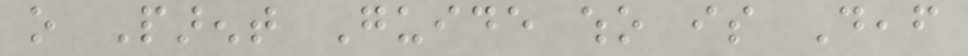o Parent Guide who is Deaf
